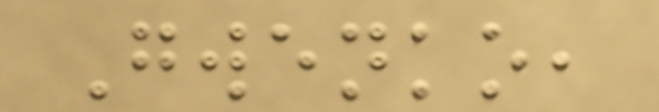Gwenko,
